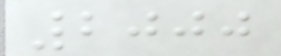2000
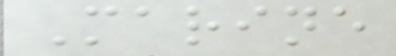Marine
